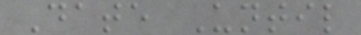Date Until
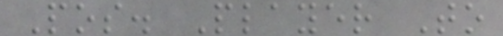Pos. Player To
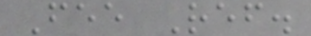Fee Ref.
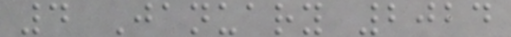4 January 2024
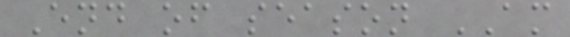End of season AM
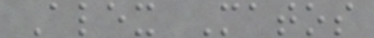Alex Matos
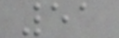51
